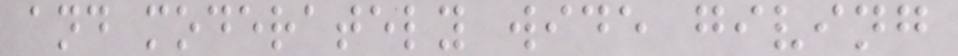and moderately wide giving
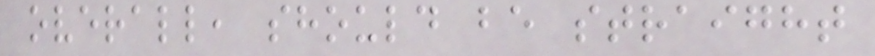overall, should be straight
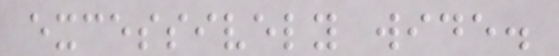excessively wide.
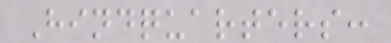Hindquarters:
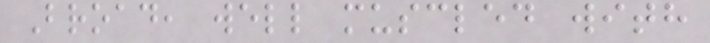Broad, well muscled with
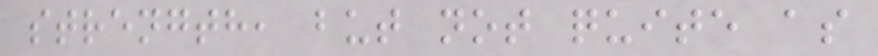strength, but not quite as
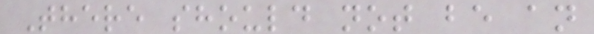There should not be an
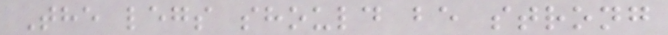The legs should be strong
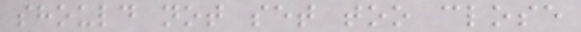should not set too close
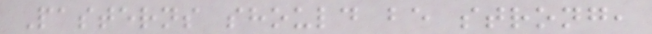Pasterns should be strong,
